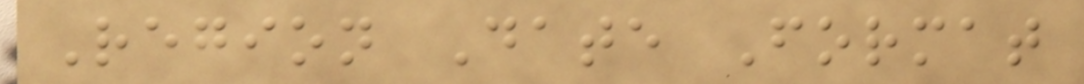Region Date Format
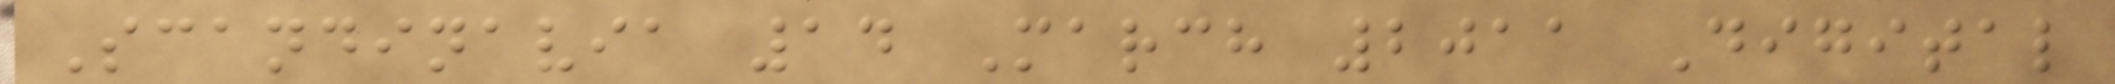Scandinavia 14 March 2011 Digital
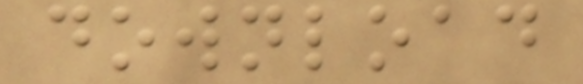download
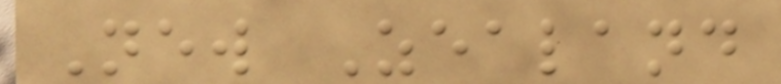New Zealand
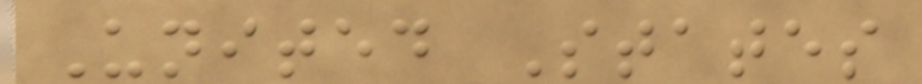United States
